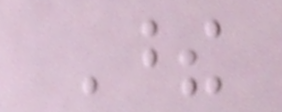These
